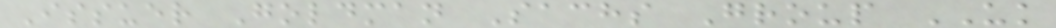Issuer Goldman Sachs Group UK
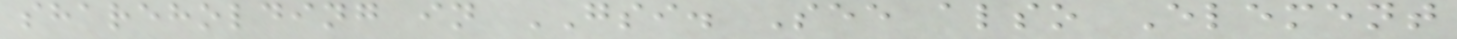shareholding in GSI. See also Element
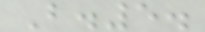B.5.
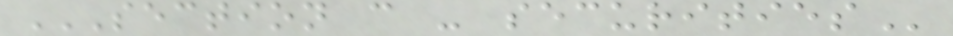SECTION C - SECURITIES
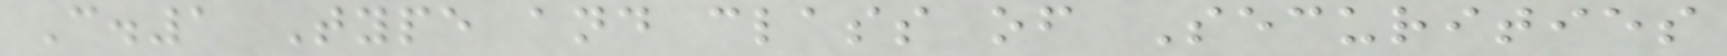C.1 Type and class of Securities
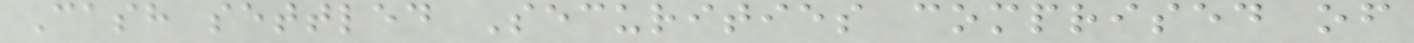Cash settled Securities comprised of
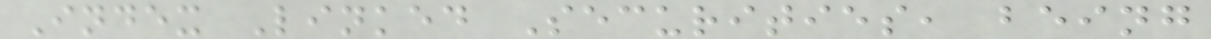Index Linked Securities, being
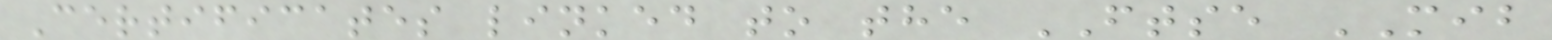Certificates linked to the FTSE MIB
